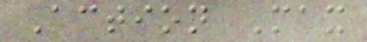Action Max
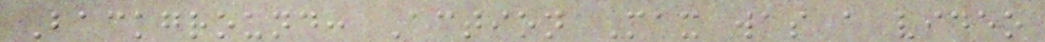Background: Action Max was a video
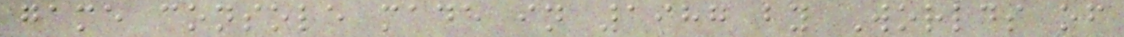game console made in 1987 by Worlds of
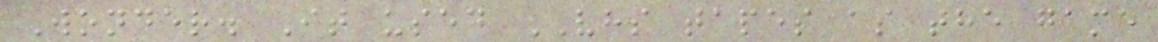Wonder. It used VHS tapes as the game
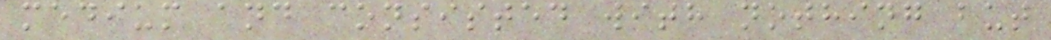medium and consisted with nothing but
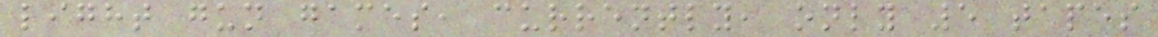light gun games, currently, only 5 tapes
